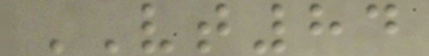VT84
